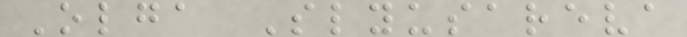Olga Slyusareva
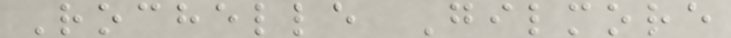Rochelle Gilmore
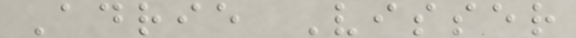Adrie Visser
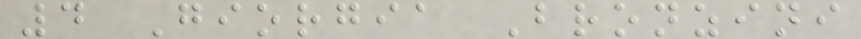4 Giorgia Bronzini
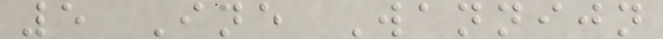5 Ine Wannijn
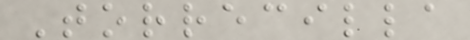Torrecilla
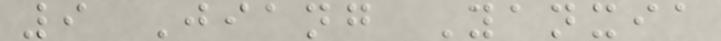9 Jiang Yanxia
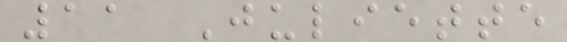11 Juliette
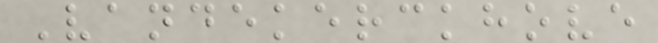Vandekerckhove
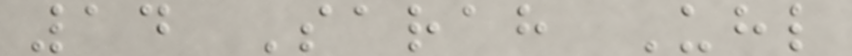14 Sarah Uhl
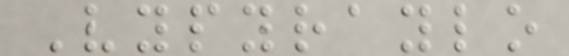Vypyraylo
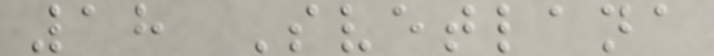18 Svetlana
